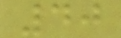40
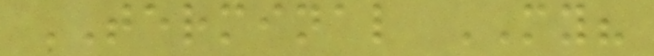TERMINAL MY?
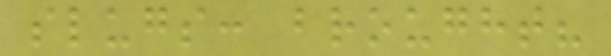slugs: brought?
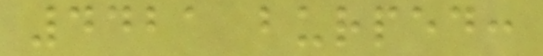4421 burped:
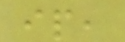ip,
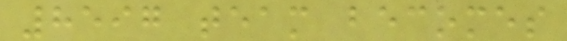8597 team becomes
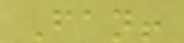Fan!
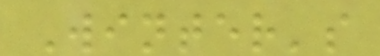Winter's
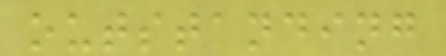outstanding
